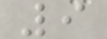9
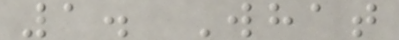1. What
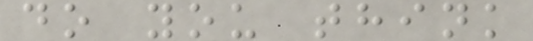do you think
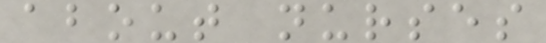about nurses
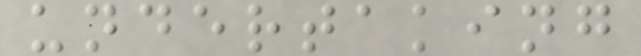undertaking
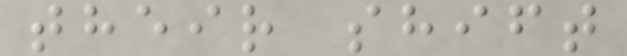their shift
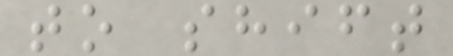to shift
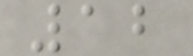12
